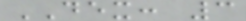DEX: 3
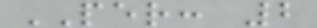PER: 2
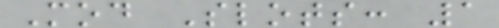Mod Slots: 1
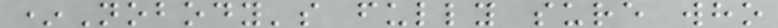*Nobody's fully sure who
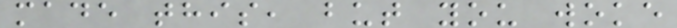made this, but you woke
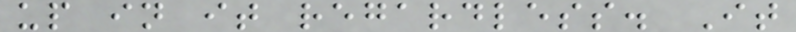up in it regardless. It
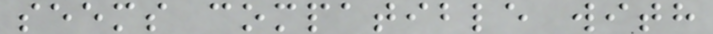seems compatible with
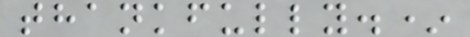thankfully.*
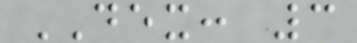DEX: 3
